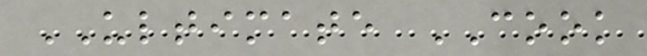ULTIMATE COOK
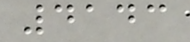4143
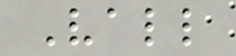Vall
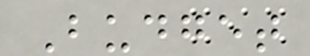Budget
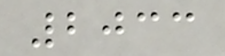2033
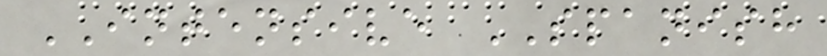INTENSIVE SPANISH
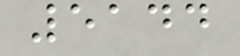5144
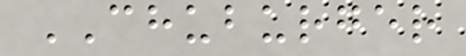CHUBURGER
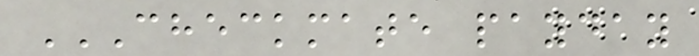CHECKMATE PAYDAY
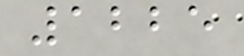1225
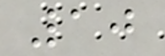10
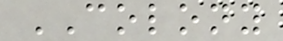COLONY
